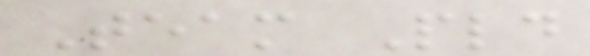Team Pld
